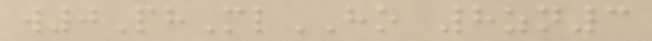w0PhMlHO 8zn3
